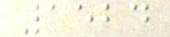1524
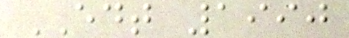EDT 1990
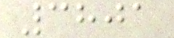3801
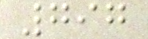797
